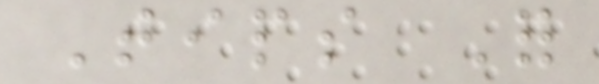Tips For
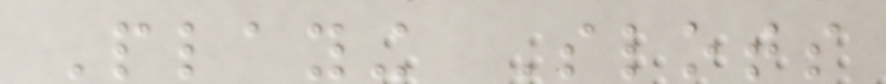Playing Slots
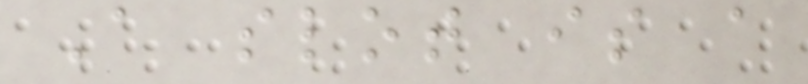A slot is a
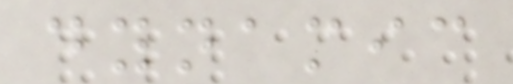dynamic
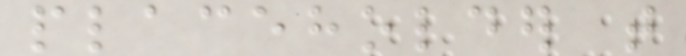placeholder that
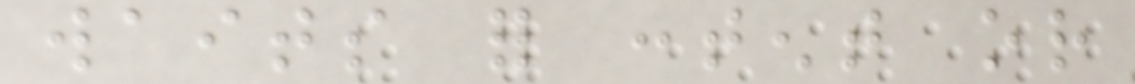waits for content or
